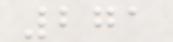271
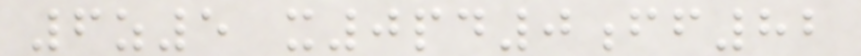6z5 x0pd0ff82
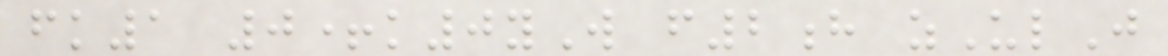fk1 0+k0yW f2h zUlJ
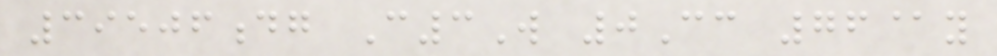39506dg C3W 0Cc 76@y
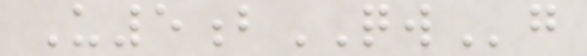U5bQWg
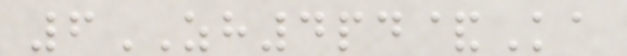6ZH4pd&Ka
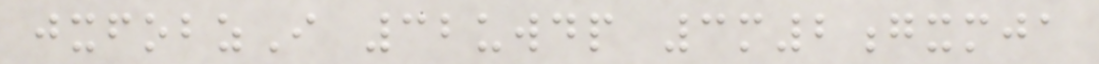jxfobzI 32uwdp 3m2gxmja
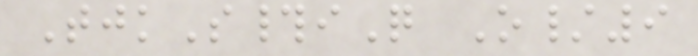TjkS#iQ O/9
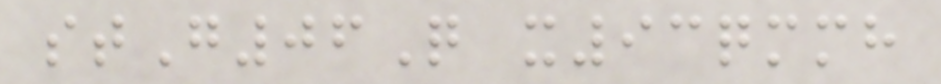stG06Q x93qmmh
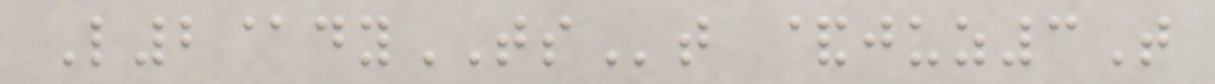L2@dyTSt &juz3T
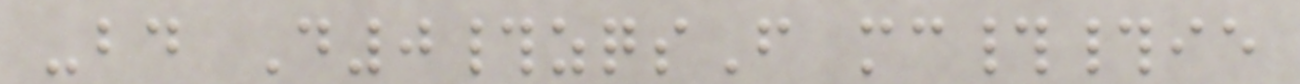-bd D0#zqsF mc##ie
